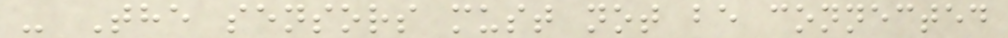- The sensors must not be connected
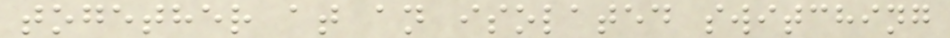together at an isolated switching
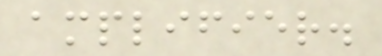amplifier.
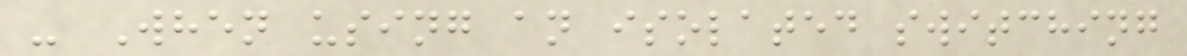- When using an isolated switching
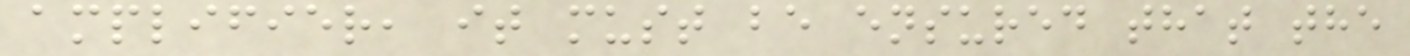amplifier, it must be ensured that the
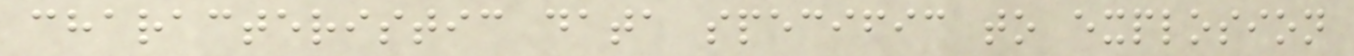characteristic data specific to explosion
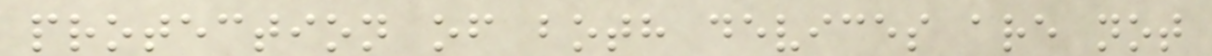protection of both devices are not
